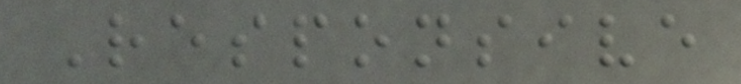Responsive
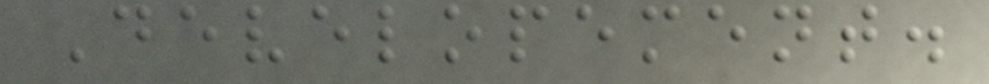Developement.
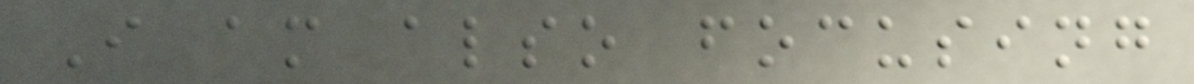I am also focusing
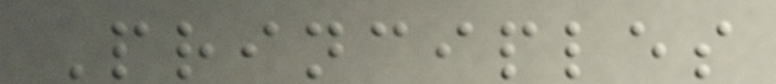Principles
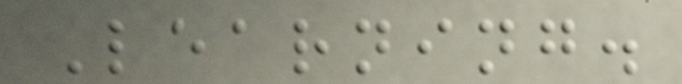Learning.
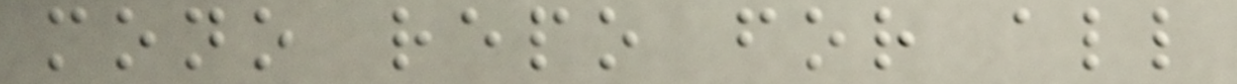mono repo for all
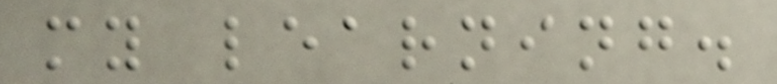my learning.
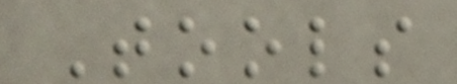Tools
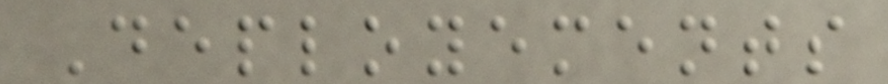Deployements
